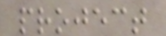project
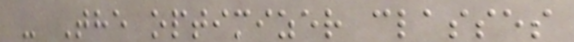- The optimizer classes
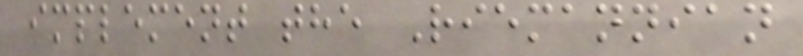implement the Riemannian
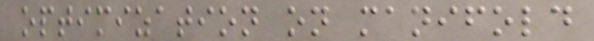optimization on manifold
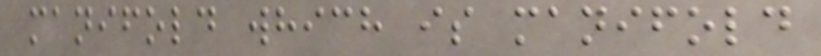manifold which is manifold
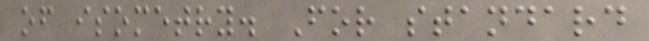of isometry. For standard
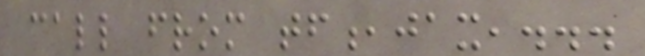call from tf,jax,...
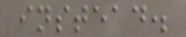instead.
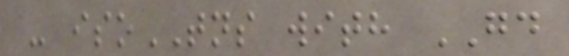- isoTNS with GD
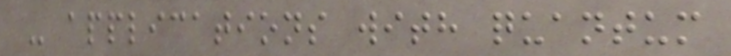- applications with quantum
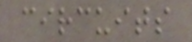circuits
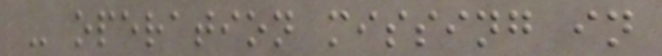- operation missing in
